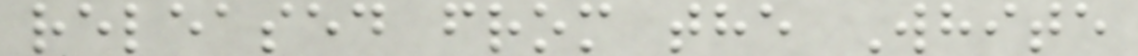released from the White
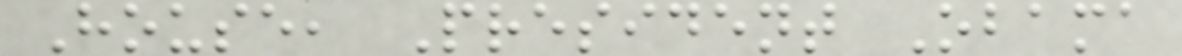House, President Obama
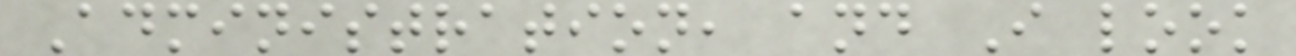Administration, and I look
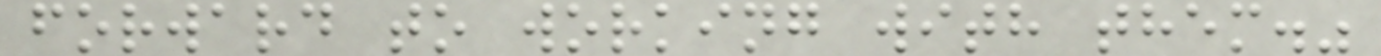forward to working with them."
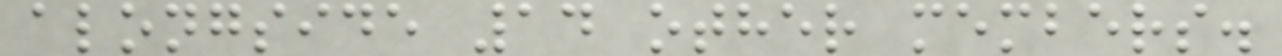alongside 14 other members.
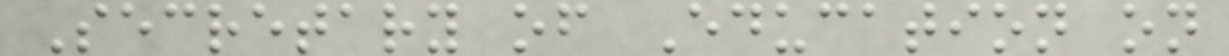Secretary of Education on
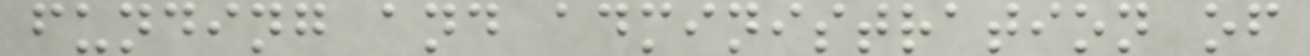funding and administration of
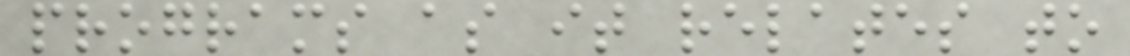programs as it relates to
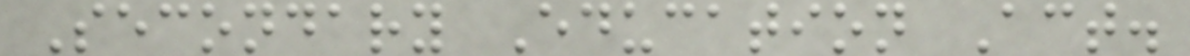Secondary Education Act.
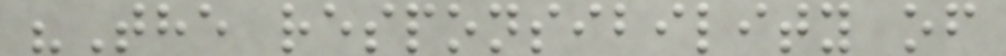"The responsibility of
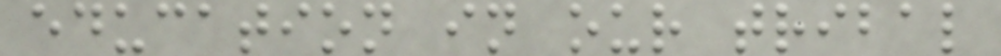education in our tribal
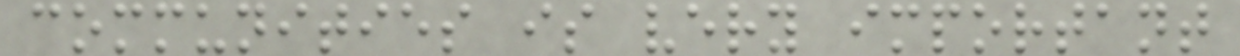communities is very important
